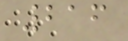216
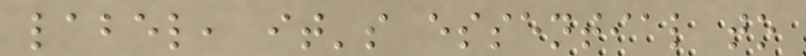label, it's essential to
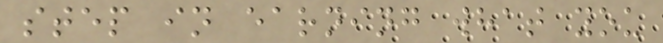step in earning what you
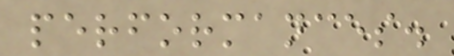performances.
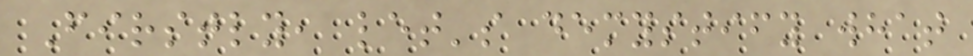Firstly, let's demystify what
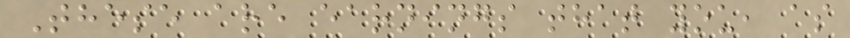These are earnings that you, as
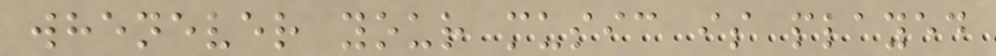whenever your music is played
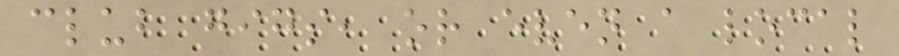club gigs, or even a local
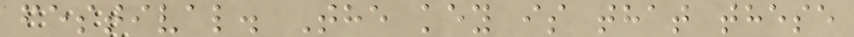festival. The key is that these
